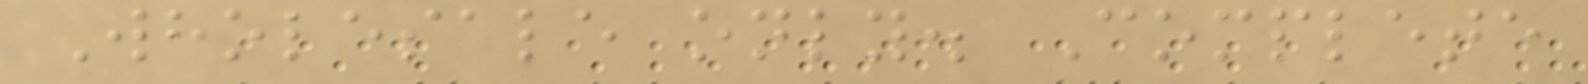Wholesale only. Complete
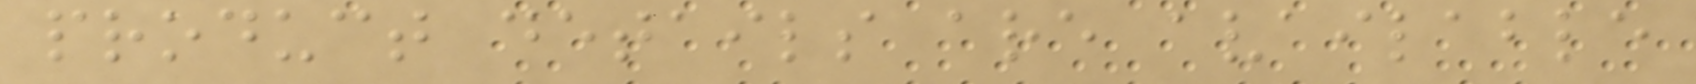product details are available
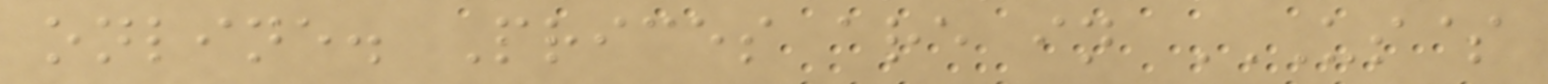online. Prices are in US$
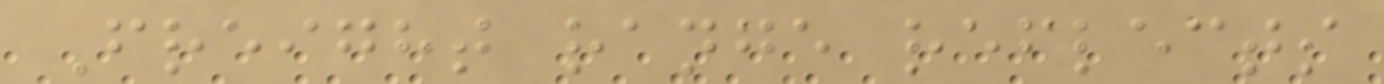Freight range reflects
